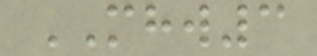MHW3
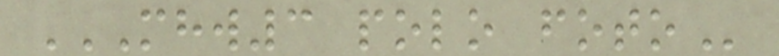MHW3 POLO FOTO
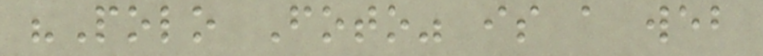"Polo Foto" is a web
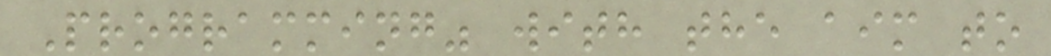Programming" with the aim to
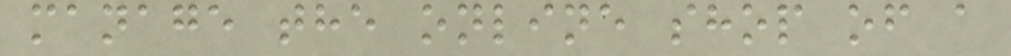manage the online shop of a
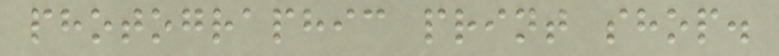photographic print shop.
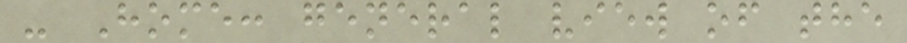- Home: general view of the
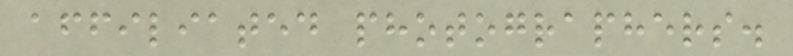affiliated photographers.
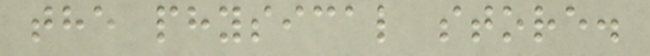the physical store.
